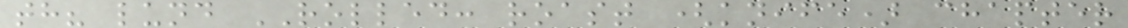th? lund ROLLED: roast (knife) chapter
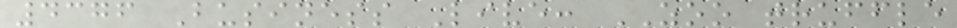4376 Business Live: ZOO truffle
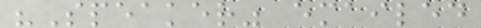"Speaker" emailed
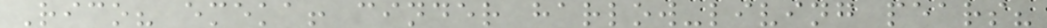Rico? emeka! cinder harlow-living pears?
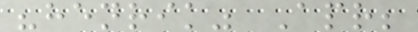"henrik" Apr;
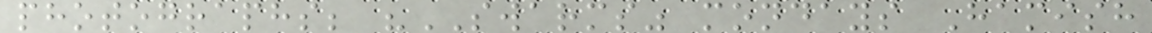photographs; "SWARMS" mondays Hamish
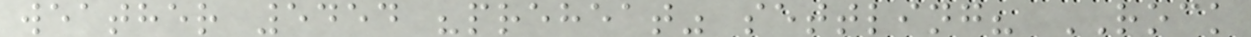weather 5454 "preheat" settling? ROCK
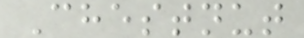Chestnut
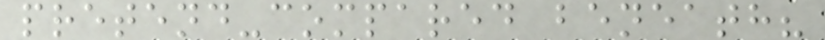pretend-compared beneath?
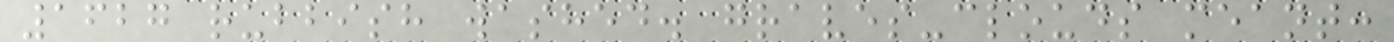1627 rubbish washed. graves-clouds meant:
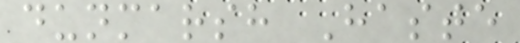dunmarsh Haste
